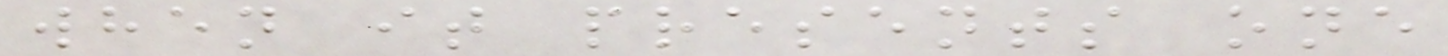when it presents one
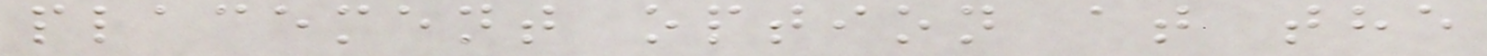placement option at the
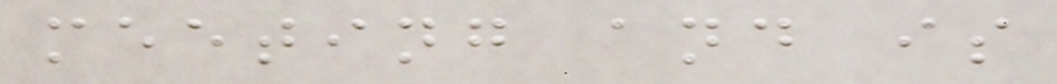meeting and is
